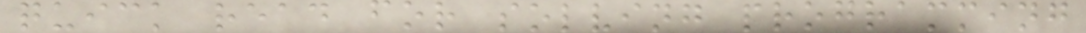quick read for solving programming
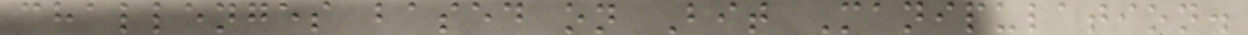challenges based on Bit Manipulation.
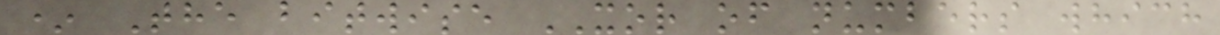* The bitwise XOR of numbers which
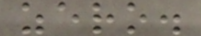zero.
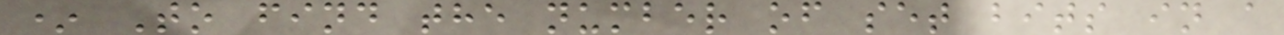* To find the number of set bits in a
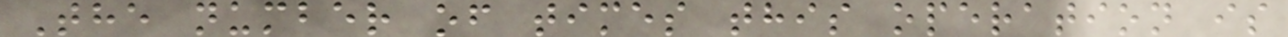The number of times this operation is
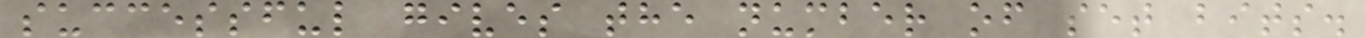successful gives the number of set bits.
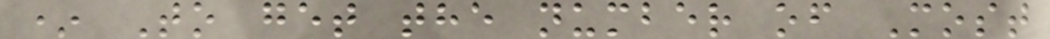* To get the number of Most
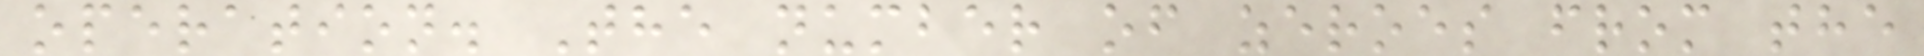operation. The number of zeroes from the
